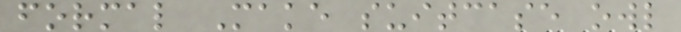formal Make suitcase owl
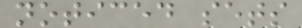noticed sets
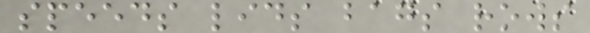speeds lids bags rows
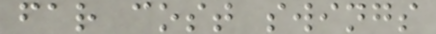far cost swings
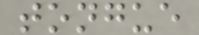tongue
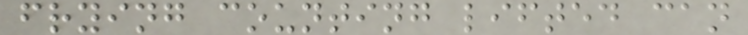frying counting lifted can
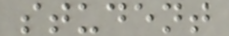student
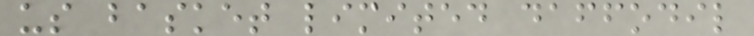us basket limited daffodil
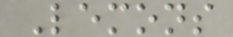Lemons
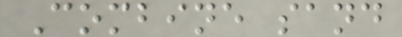Combine sand
